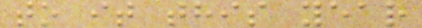to it this year
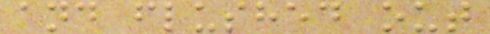and flushed out
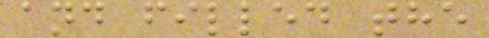and filled the
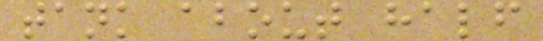tank about half
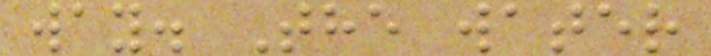way. The water
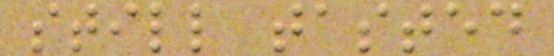still tasted
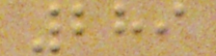289
